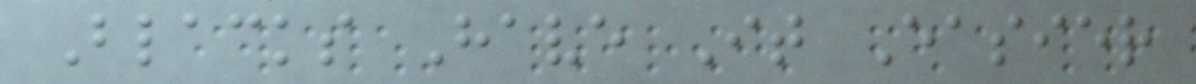Blacks Have It Easier
